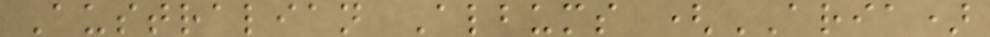Australian Albums (ARIA)
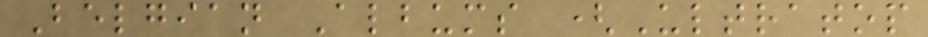Belgian Albums (Ultratop
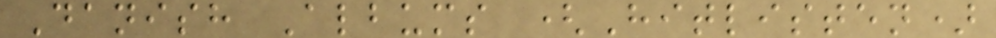Danish Albums (Hitlisten)
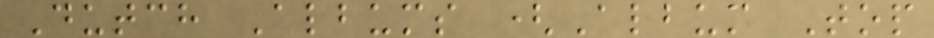Dutch Albums (Album Top
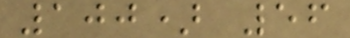100) 56
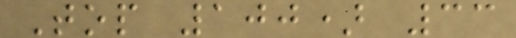Top 100) 33
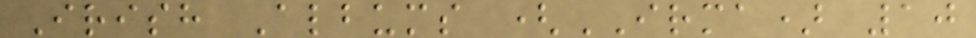Irish Albums (IRMA) 10
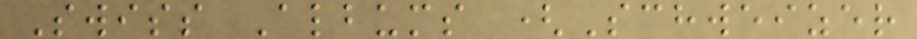Swiss Albums (Schweizer
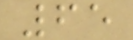65
